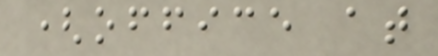(office at
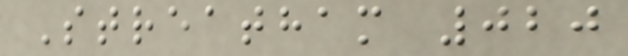Streatham 020
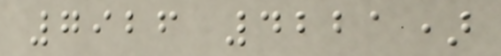7926 4221)
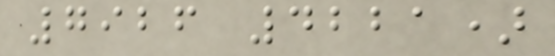7926 4221)
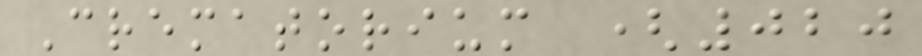Crematorium (020
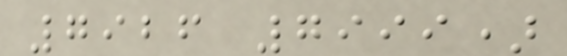7926 7999)
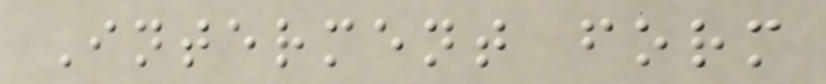Interment form
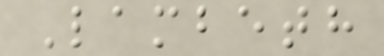Lambeth
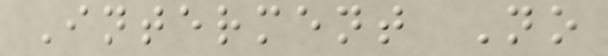Interment No
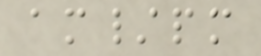am/pm
